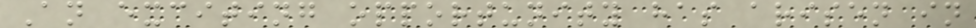An exciting opportunity has arisen in
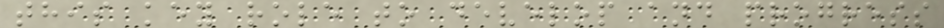this key role to develop and progress
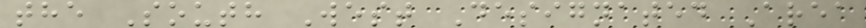the South West Designated Area
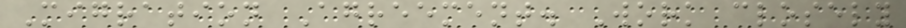Migration Agreement. Work closely
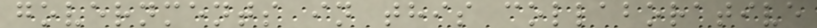governments in this collaborative
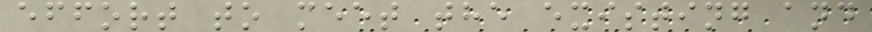effort to meet the existing and
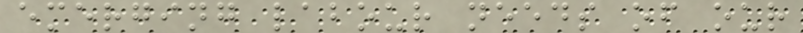emerging labour needs of our
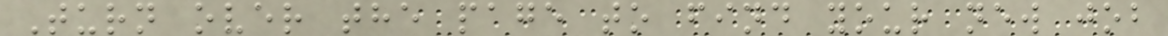Turn over the page to find your new job
